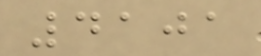4101
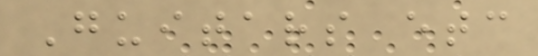Guitars etc
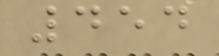454
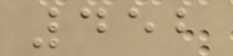452
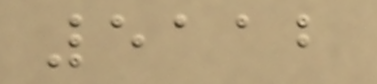5112
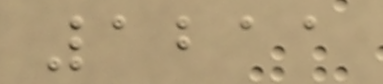1211
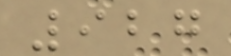927
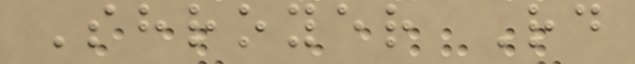Shroyer Rd
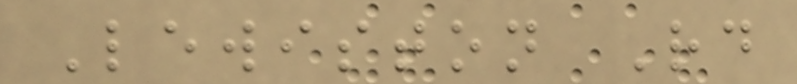Lewiston Rd
